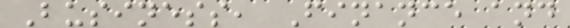Business, Finance and
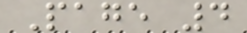Page 4
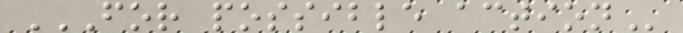FOR POSSIBLE ACTION
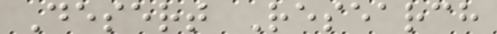Desert Research
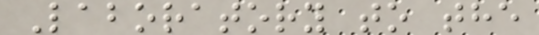Laboratory to the
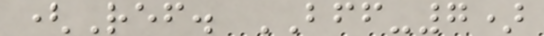(Ref. BFF-7)
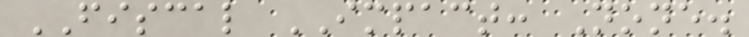FISCAL IMPACT: None.
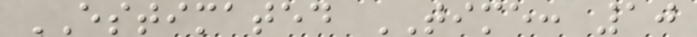ESTIMATED TIME: 10
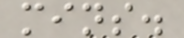mins.
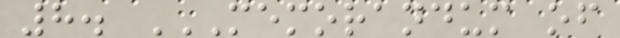8. MEMORANDUM OF
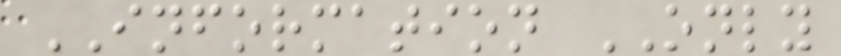INFORMATION ONLY
